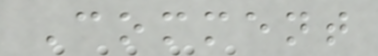Comment
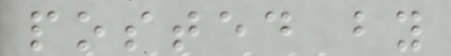posted by
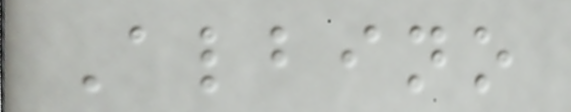Albino
